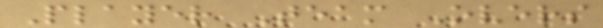Player Team Overs
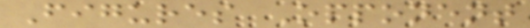Figures Opponent
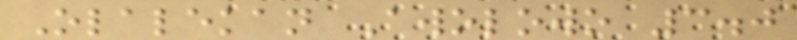Olalekan Awolowo 3.0
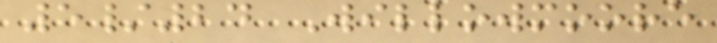5/24 Willowmoore
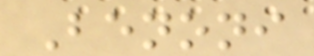Benoni
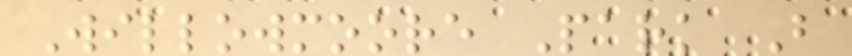Willowmoore Park B
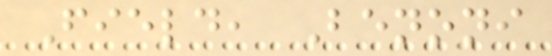Field, Benoni
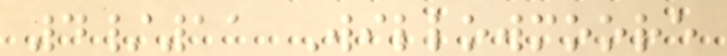4/11 Willowmoore
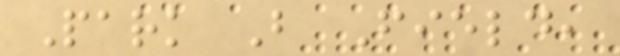Park B Field,
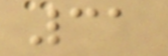31
